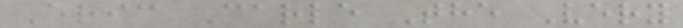Eric Carle The Very
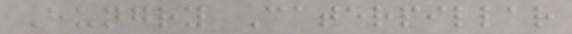Hungry Caterpillar
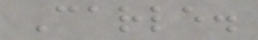Carle.
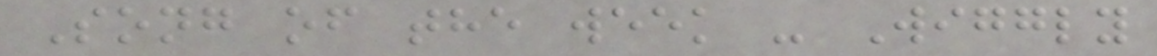Song of the week - Wiggly
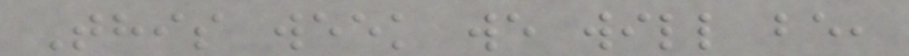This week we will be,
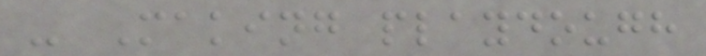- Making playdough
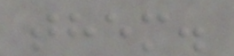them.
